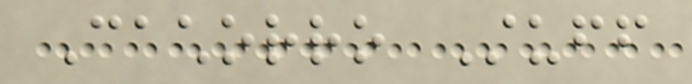Cachorro Stuff
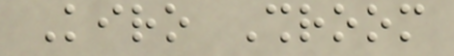Kiro Shroom
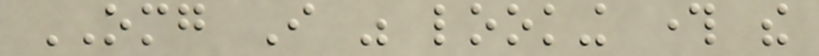OMG I was looking through the
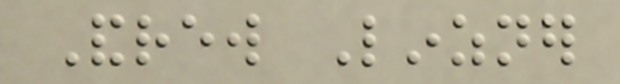Andrew Linzner
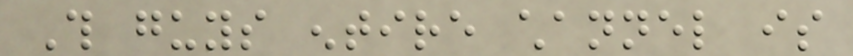This guys entire channel is
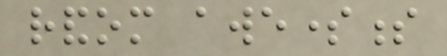random awesomeness
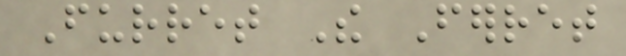Furret The Ferret
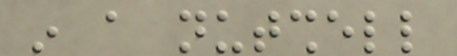in a nutshell
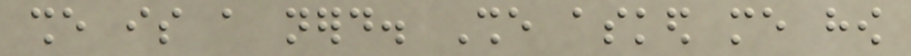she is a nerd. She asked me how
